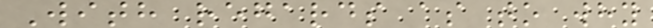With regards as to why
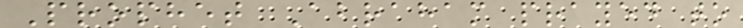Prophet Abraham prayed to
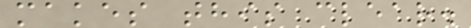makes this clear.
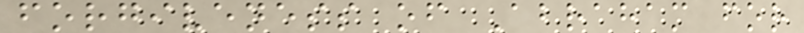forgiveness of Abraham for
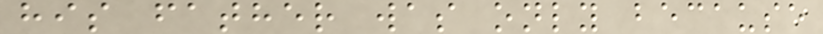his father was only because
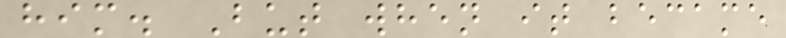him. But when it became
